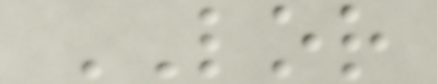LOR
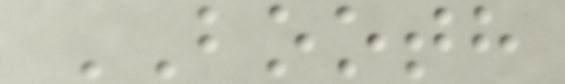BOOTH
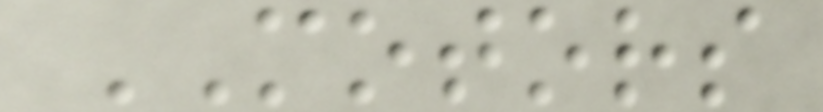MOTORS
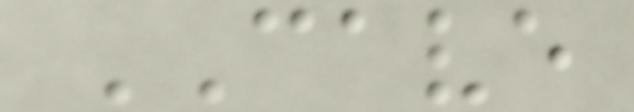CAVE
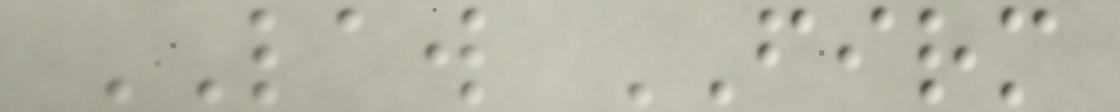LAW FIRM
